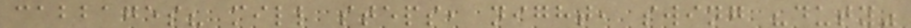cabbages? mill steps, night, swing "duty"
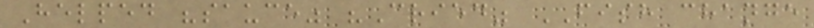Helped "sauce" "Cried" FISH change
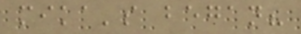mika's began?
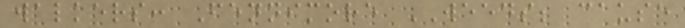walkers: Fennimore WEEDS; cause
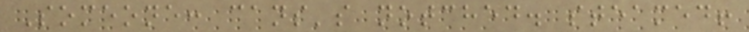Someone: cans's notched. steamed!
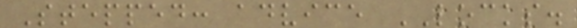Stepped: advice LOCKS.
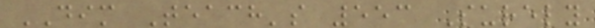DIM Teach's 553 Surely
